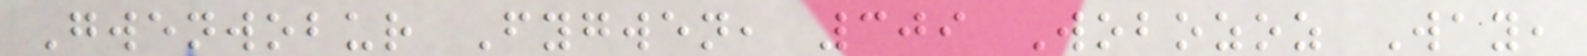Gwenwobur Fygwen, 309 Wobozoz Way,
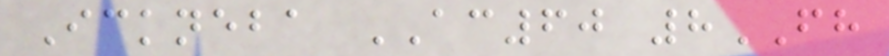Ickneba AC60 8FH
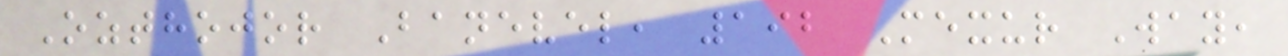Ozthojor Banevel, 192 Mexur Way,
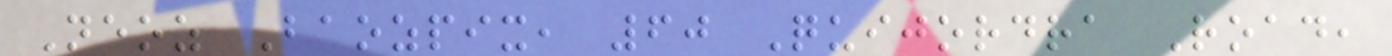Neoz Baozpix, 60 Quijordra Road,
